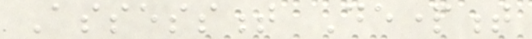Assessment Department
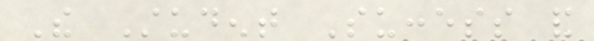The Student Success and
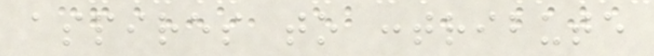aspires to contribute
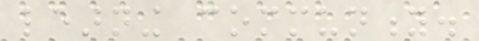learning community.
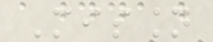Mission
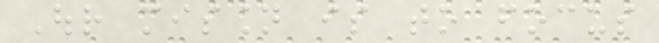Our mission is to focus
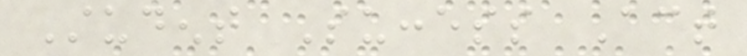Student Success Act
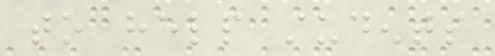to help students
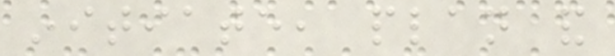initiate, plan and
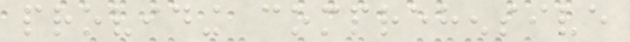providing comprehensive
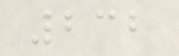232
